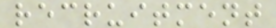recruitment
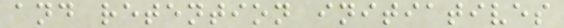and retention initiatives
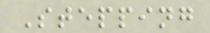Stepping
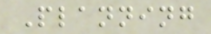Planning
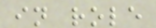in role
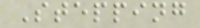Stepping
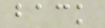back
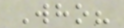Who?
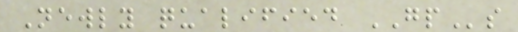Newly qualified GPs
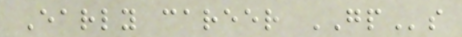Early career GPs
